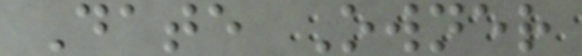Date Owner
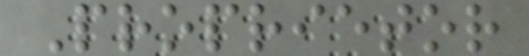Proprietor
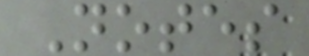Notes
